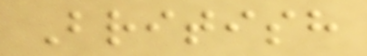British
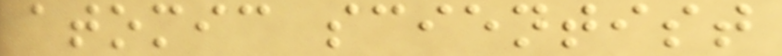atomic scientist
